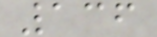136
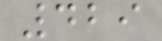429
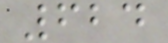624
